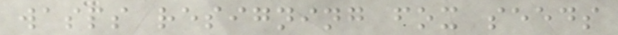wasps resigning fox seeds
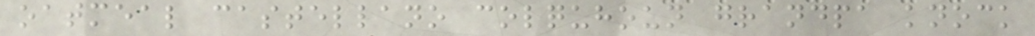oatmeal castellano colquhoun grandpa knock
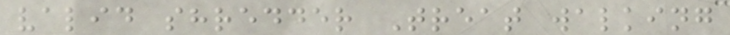valid shredder Treat walking
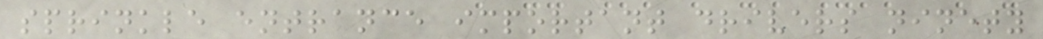sprinkle entrance important drivers ninety
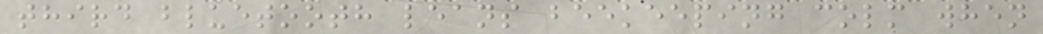third bluetooth leans beekeeping colm when
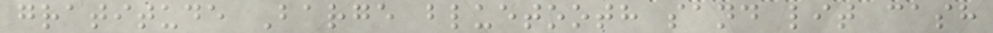gratitude Barge bluetooth sand lit cash
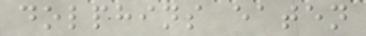dolphins eaten
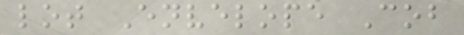lot Envelope Cob
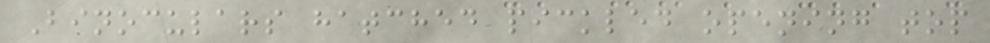Binoculars hatched pickled opening top
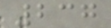237
